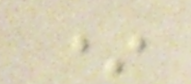*
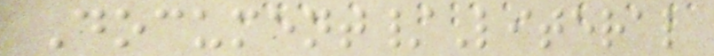Document/Literal
